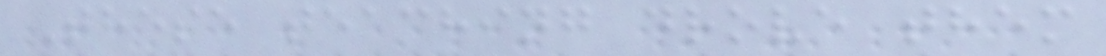These teaching drove them
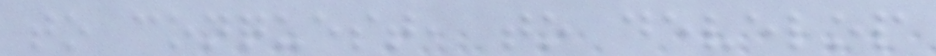to conquest, to develop
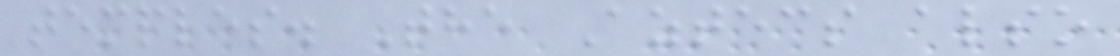temples. The Aztecs also
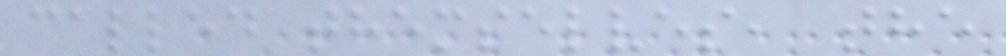called themselves, the
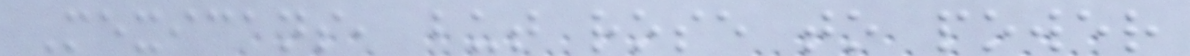Mexicans, but rose to power
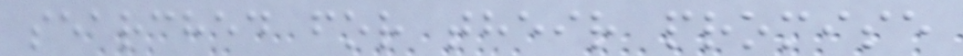searched for their promise
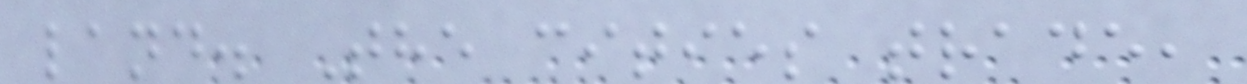land. The cities trade,
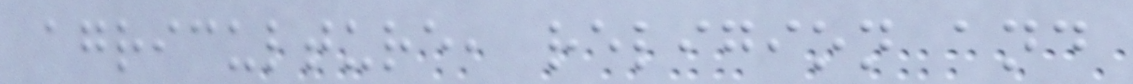agriculture, religion and
